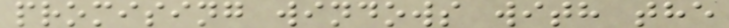promising windows with the
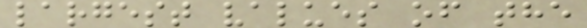largest values of the
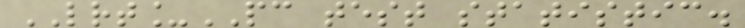LRT_PC test statistic.
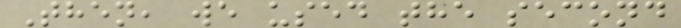Then, we used the second
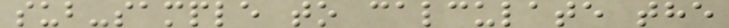sub-sample to calculate the
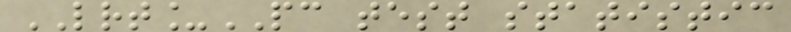LRT_PC test statistic
